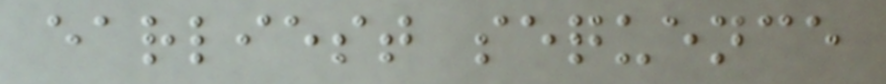earliest sequence
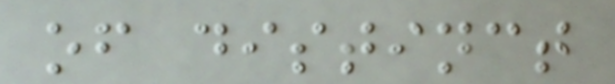of distinct
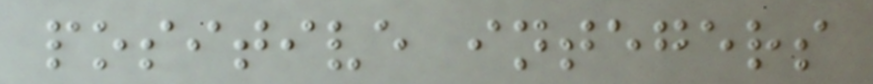positive integers
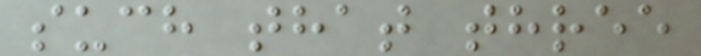such that three
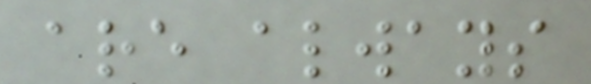are always
